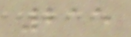215
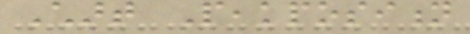Chart Peakposition
